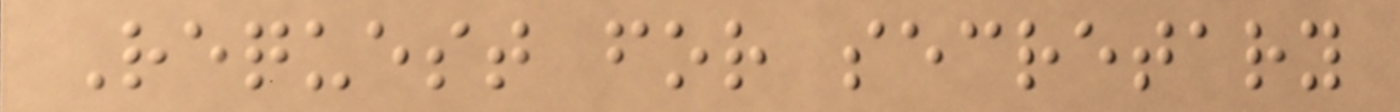Request for secretary
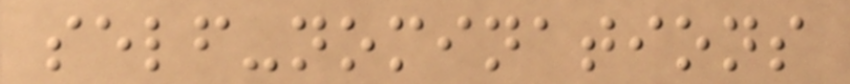self-nominations
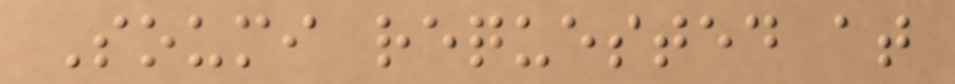Soumi requested at
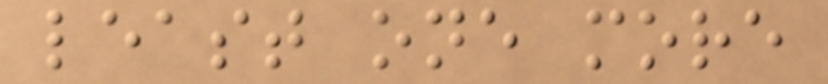least one more
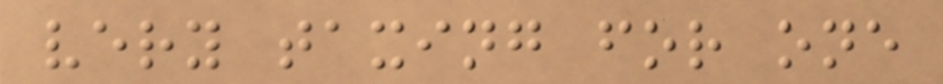very taxing for one
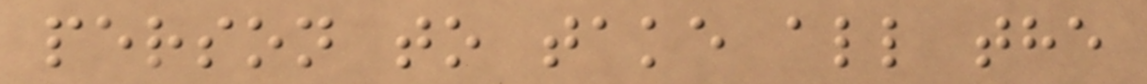person to take all the
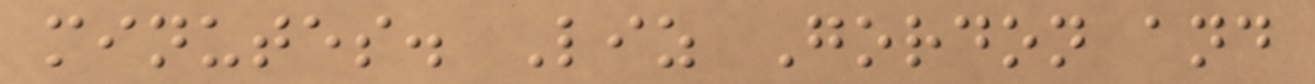minutes. Liz Gordon and
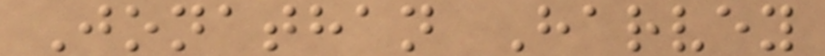Jonathan Harvey
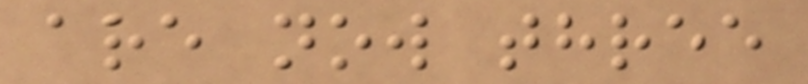are now three
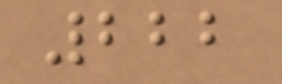222
